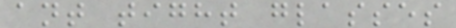ant tight glasses
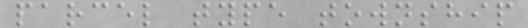parcel type township
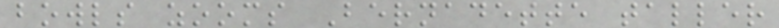bowls zooms Bernadette taller
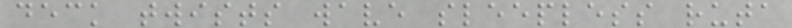deck twists wave sleepless ruta
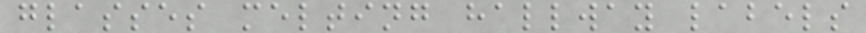glasses melting hallway labels
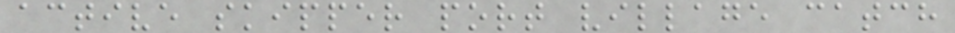active skipper port village catch
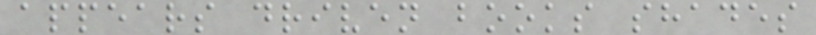appears driven books shades
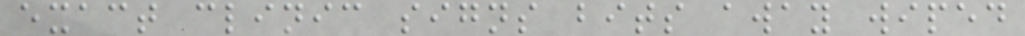exact clinic signs bits away wiped
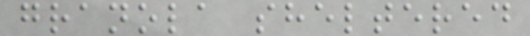granola sheltered
